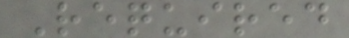Required
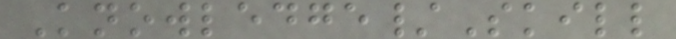Knowledge/Skill
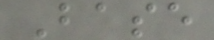Base
